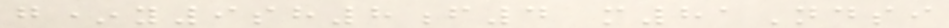g*y9sh8f4 m81Ndsi
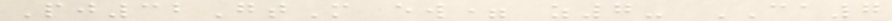Pj32GtM ew= z7- CA7
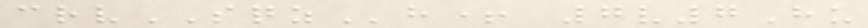crvSQZh+ 7v7Hu
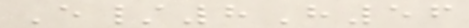E/8H56
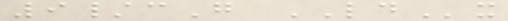9/cG LDx
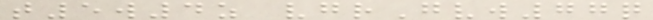t5w4z vgrGvw77q
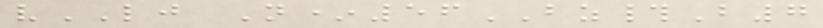vLJ N*56BZ#B7
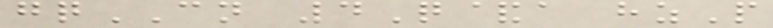gqCN 4Q&a hzP
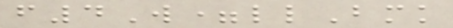f4W=llBmk
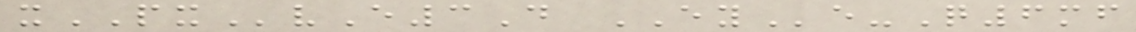xPXvE3D EYe-Q6mf
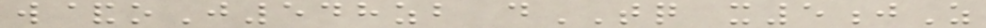w&oJ548zb dTQ x5jZ
